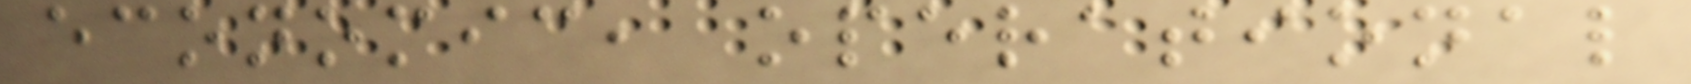economic, operational
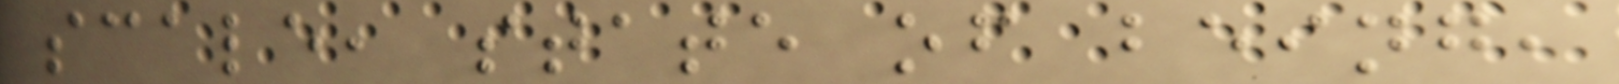scale, state of being,
